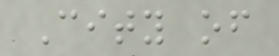City of
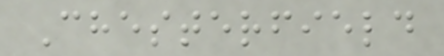Chesterfield
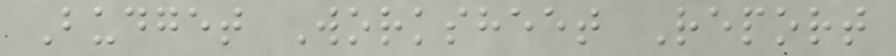Budget Worksheet Report
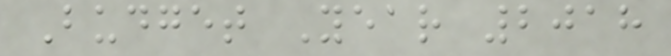Budget Year 2018
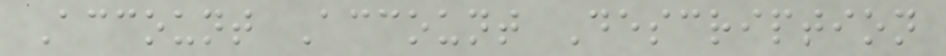Account Account Description
